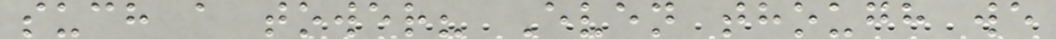such a tower? Even though we
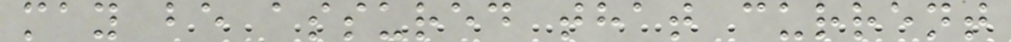may be assured that current
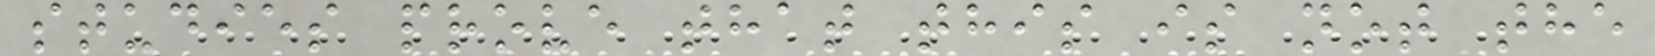studies prove that this is not the
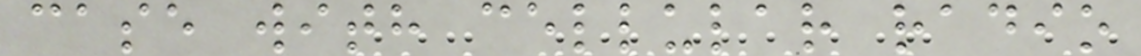case with cellular radio
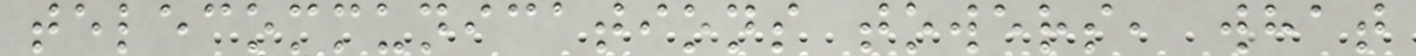telecommunications towers, what
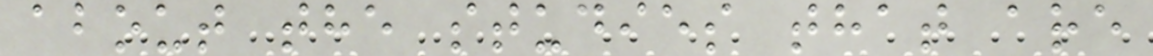about the studies that are
